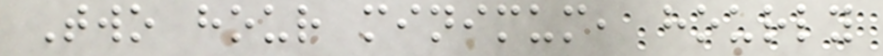Two hour minimum, hourly
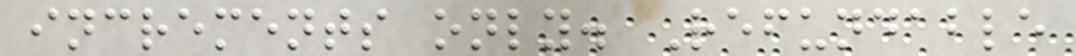increments only. Refundable
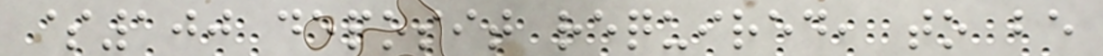$100 deposit required, to be
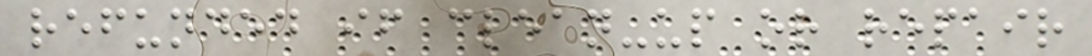refunded if clean-up or repair
